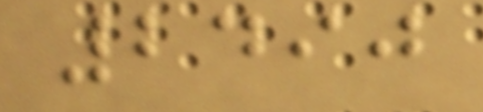2490
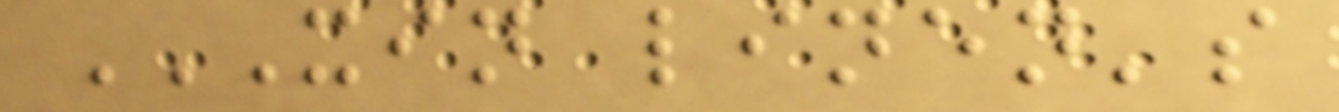XIN LINEN'S
